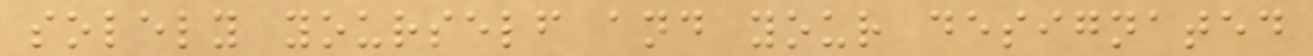solely yourself and your designated
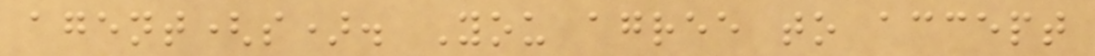agent(s). You agree to accept
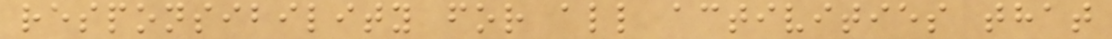responsibility for all activities that
